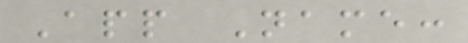App Name:
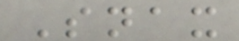Snax
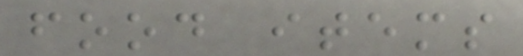food items
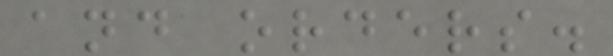and orders.
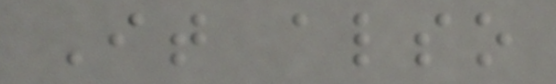It also
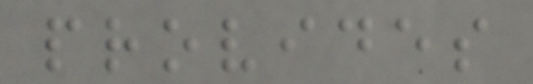provides
